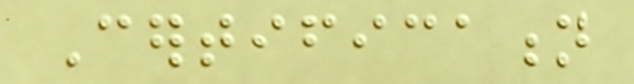Certification
